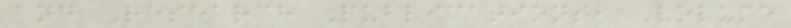and Research Publications, Volume
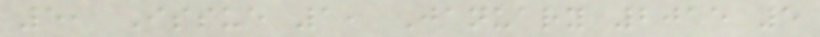5, Issue 1, January 2015 5
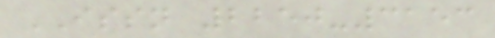ISSN 2250-3153
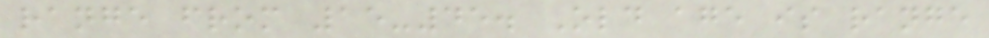range from 15-45. Old age is range
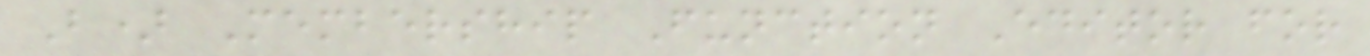B) Membership Function Editor for
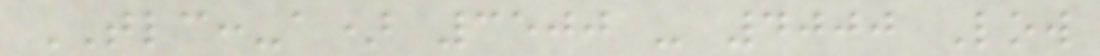TLC:-a) 3500 - 4000 Low
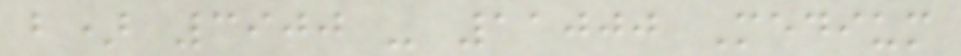b) 3900 - 11000 Medium
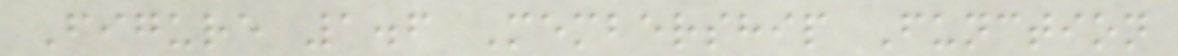Figure 1.6 Membership Function
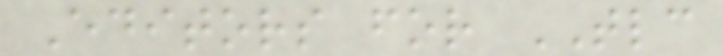Editors for TLC
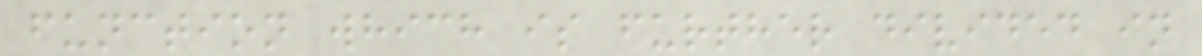function which is further divided in
